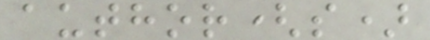author(s)
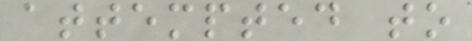attempted to
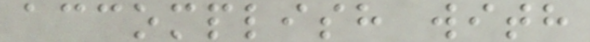accomplish with
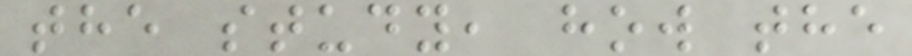the study, how the
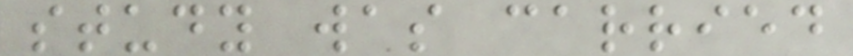study was carried
